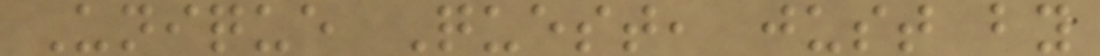Unique Quest, just by
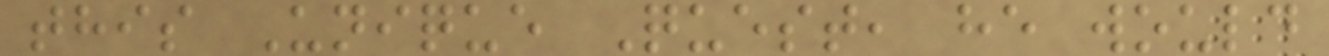this Unique Quest, he would
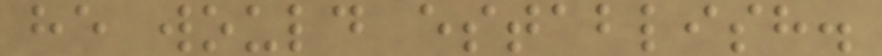he would establish.
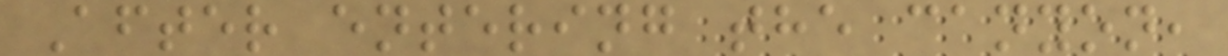After entering the canyon,
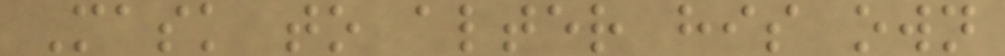Mask to alter his own
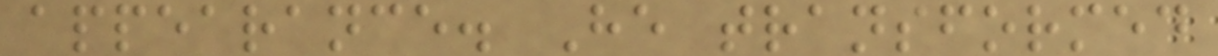appearance. He transformed
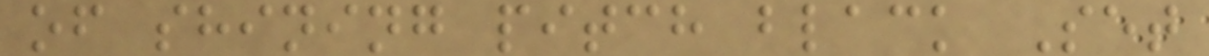of shining pitch black Set
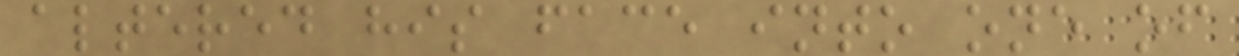altered his face into one of
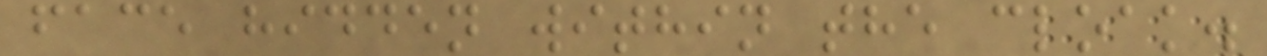face hidden within the cloak.
